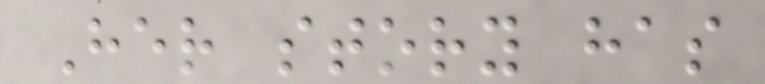Her story has
